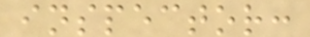inspector:
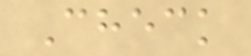Check
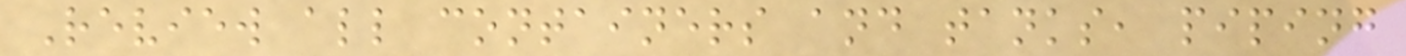Review all containers and tanks, piping
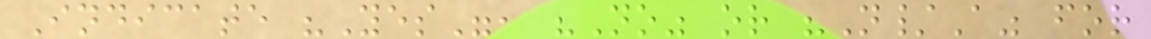Indicate "Yes", "No" or "N/A" for
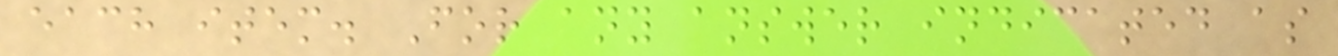each item. For any answer indicated as
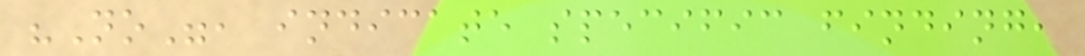"No", indicate specific finding,
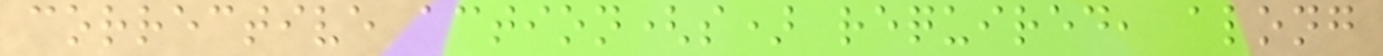corrective action(s) required, along
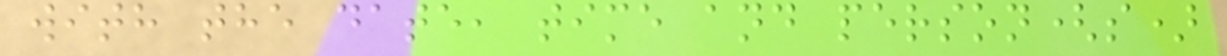with the date, time and person(s)
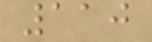110
